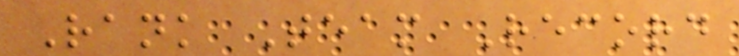Rank Team Record
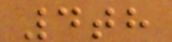4th
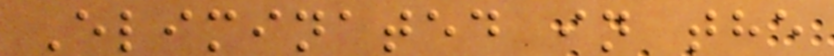Eliminated in the
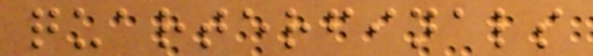quarterfinals
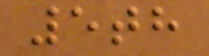5th
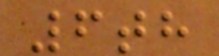6th
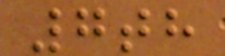7th
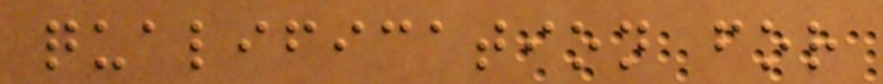qualification for
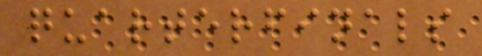quarterfinals
